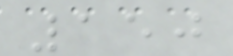150
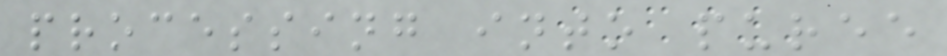processing into puree
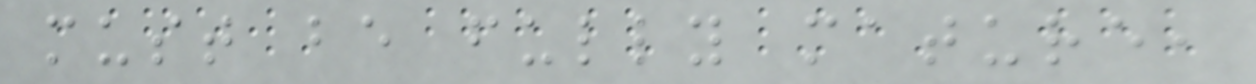must be fully mature,
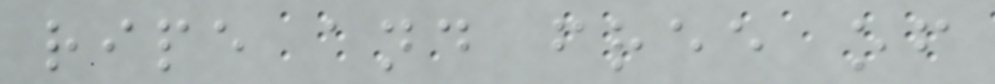ripe and free of
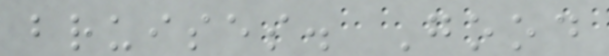bruises. Good
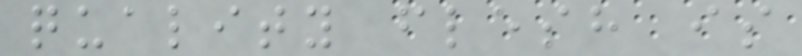quality flesh is
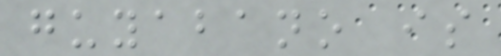guyabano is
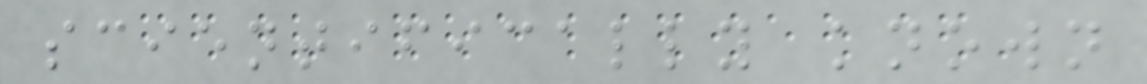scientifically known
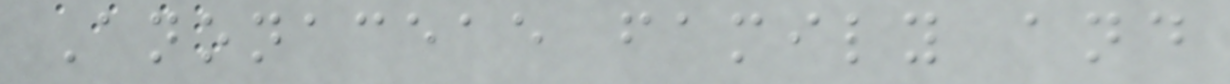Anonaceae family and
